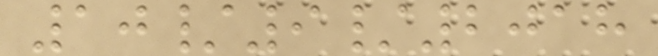10/9/2018
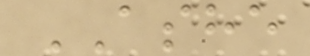ASHE
